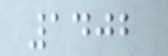1402
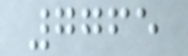7765
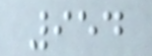954
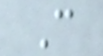C
